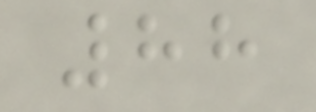88
